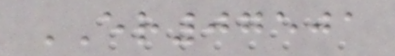ER07501
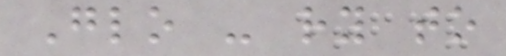Glo - ry to
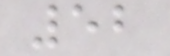52
